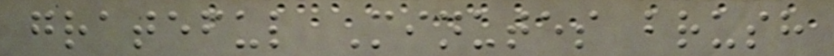grateful Minutes brush
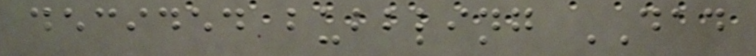decided bubbling DAD
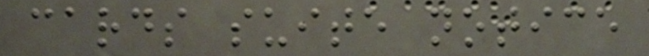cards suite notice
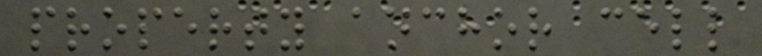property anchor cell
